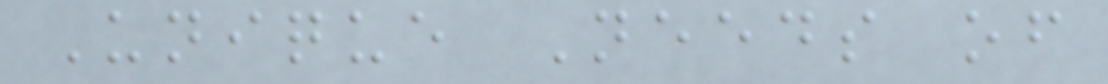Unique Needs of
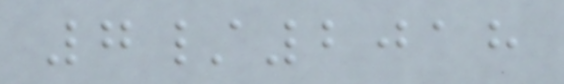7/2018
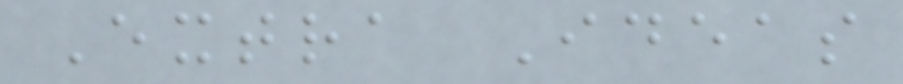Extra Ideas
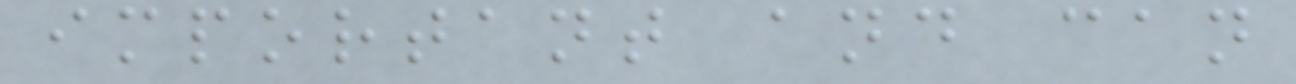important and can
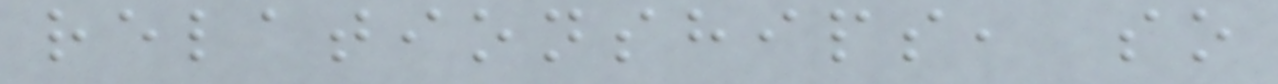relationships, so
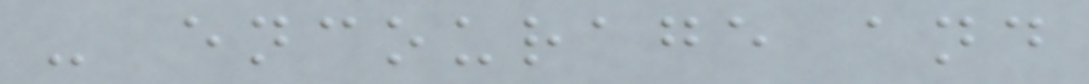- encourage and
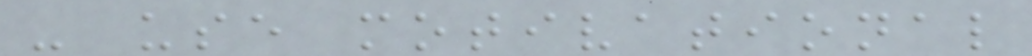- use motivational
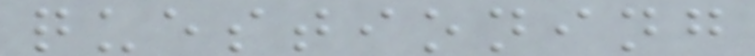questioning
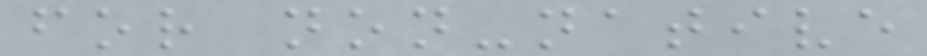for non-native
